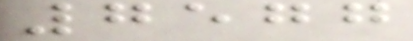7577
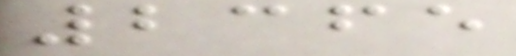2365
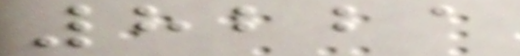8221
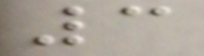3
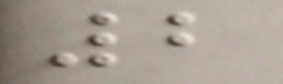2
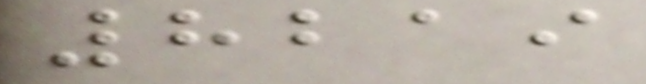8219
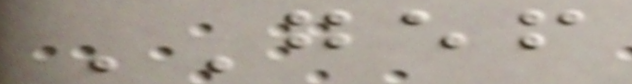GEF
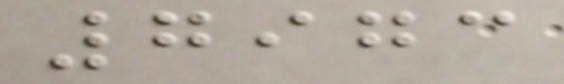7973
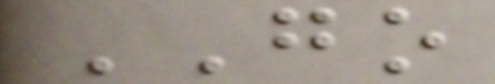GO
